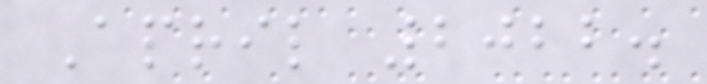April 2022.
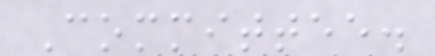Committee.
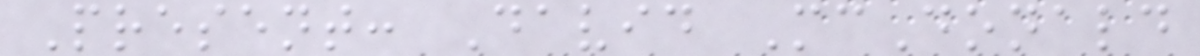Present: David McDonald
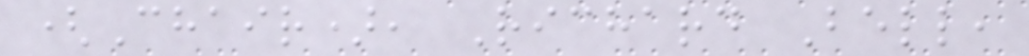(Chair), Richard Bell,
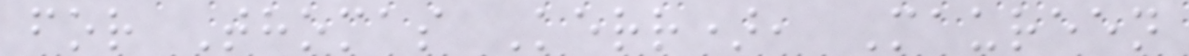for Thomas Kerr), Maureen
